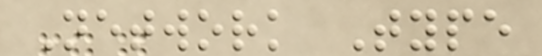Network Type
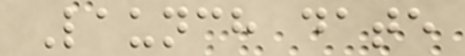Launch date
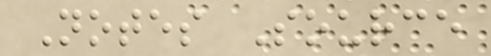Notes Source
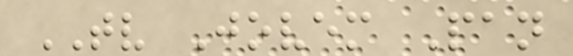TV Jovem Pan
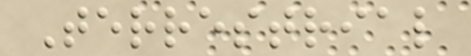Terrestrial
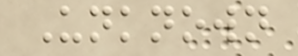Unknown
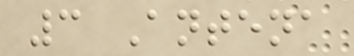3 Antena
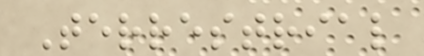Terrestrial
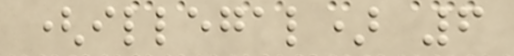(illegal) 6
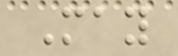May
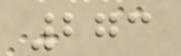273
